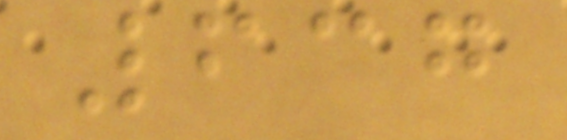637
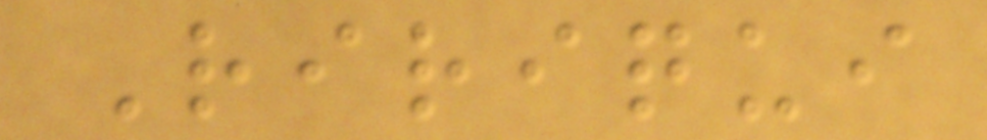Ririqui
